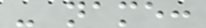- name:
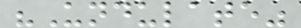"Undulate"
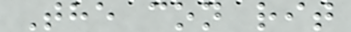The con rit
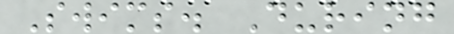Swims. During
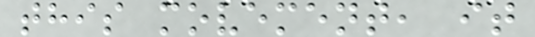this movement, it
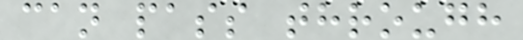can pass through
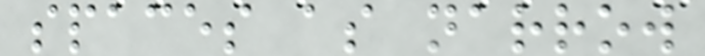spaces as narrow
